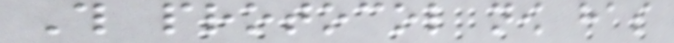This protocol now has
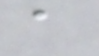a
